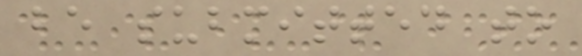be submitted to
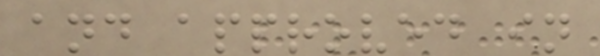and approved in
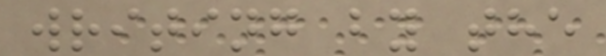writing by the
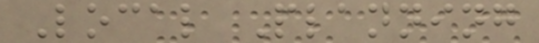Local Planning
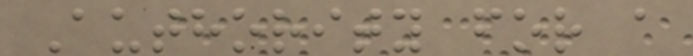Authority for a
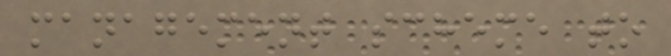management scheme to
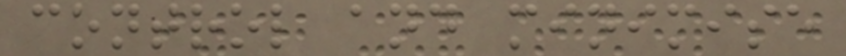control and minimise
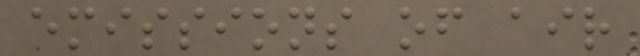emissions of air
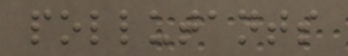pollutants
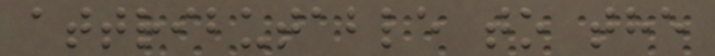attributable to the
